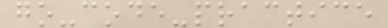go-code-practice
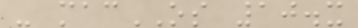- macOS 10.x
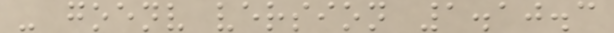- goenv version 1.10.3
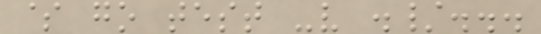$ go test -v ./...
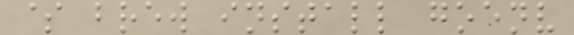$ brew install goenv
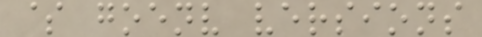$ goenv versions
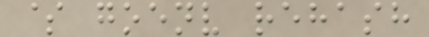$ goenv rehash
